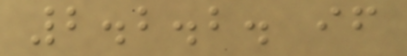2.2.2. if
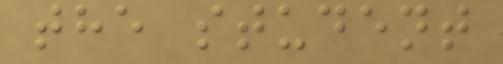the student
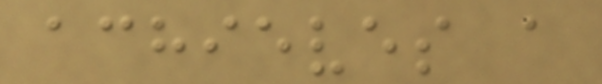achieves a
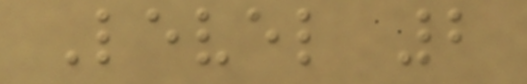Level 2
